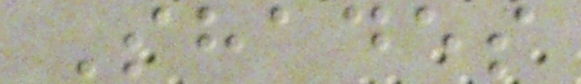Shades
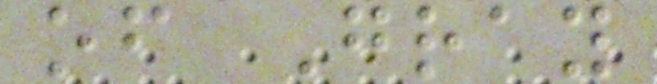of Gray
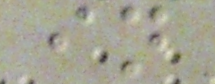in
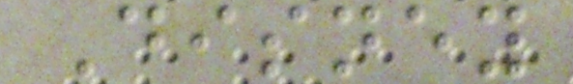Disney
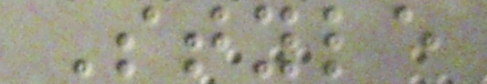Style
